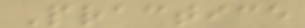Practice
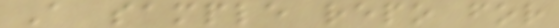A sample repo for
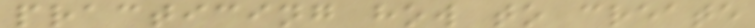practicing how to create
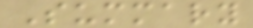Summary
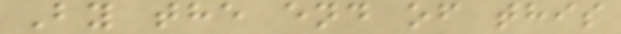By the end of this
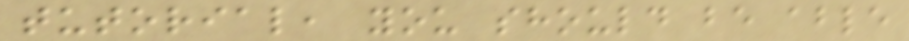tutorial, you should be able
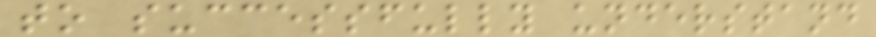to successfully understand
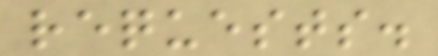requests.
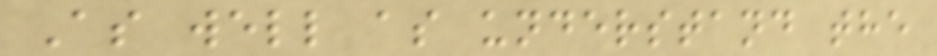As well as understand the
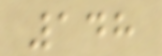148
